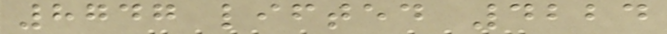8747 lifted 4224
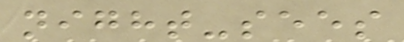night-sees
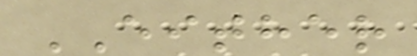EITHER
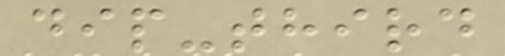dip-third
